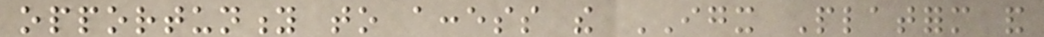opportunity to access the IGX Platform and
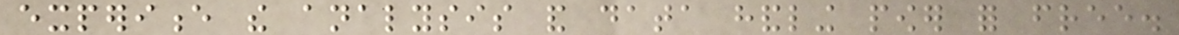experience the analysis and data handling power for free.
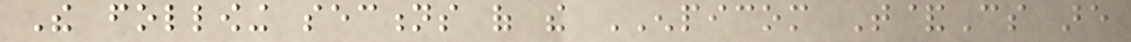The following sections of the ENPICOM T&Cs are
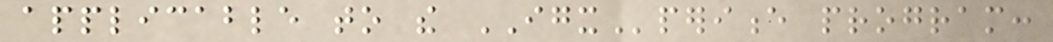applicable to the IGXperience program:
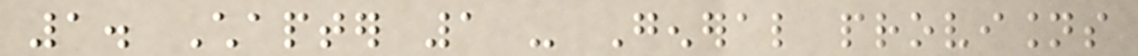1. Chapter 1 - General provisions
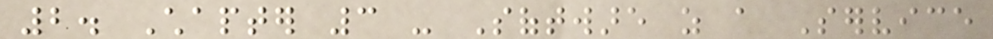2. Chapter 3 - Software as a Service
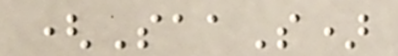(SaaS)
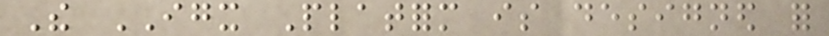The IGX Platform is designed for
